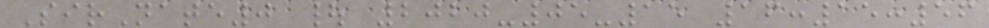SirNate0 | 2020-05-15 16:15:56
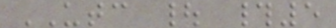UTC | #5
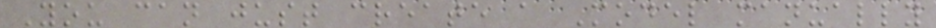You can just create a Model manually
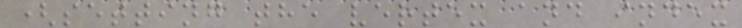(setting the vertex and index
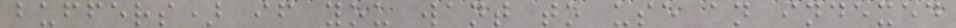buffers) if you want to use an indexed
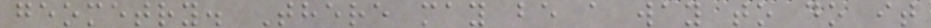geometry. There may be a way to do it
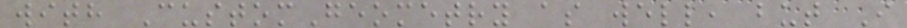with CustomGeometry as well, but I
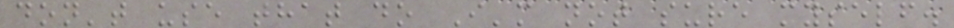don't use that do I'm not sure myself.
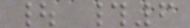| #6
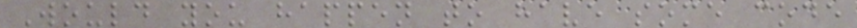Would you happen to have some code
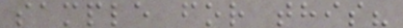sample for this?
